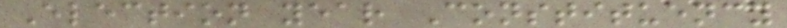Election year Constituency
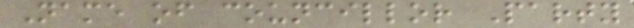Name of councillor Party
